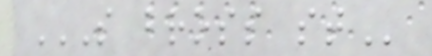S BROSS ST
